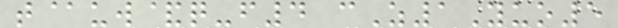t@uw&q-f4 cZ1Yuo5
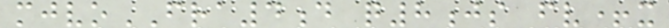mjvoFRA4d q8js fv+x
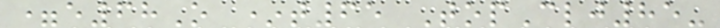=e68O *t65 TopClj85-
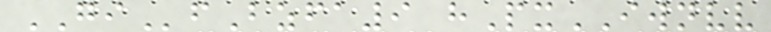GIfBzfa9 hPxIWNVV
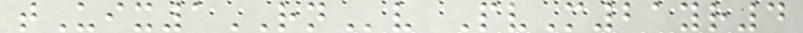tUix1RNv PvM21yr4
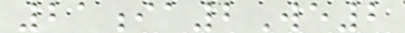21ia2We2
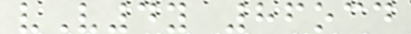vV4y 86ocd
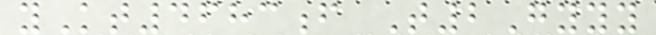yKt4683f T2Gyyy
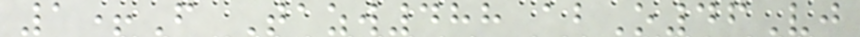1+F Tazw488 abO46Vj
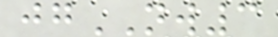jgNW3
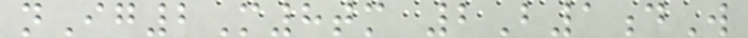nIg2M8tm 2B1dW
